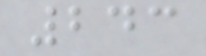243
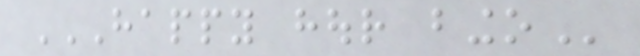HAPPY HOUR BINGO
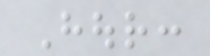Hour:
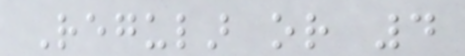Regular or 4
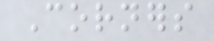Corners
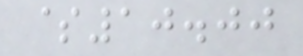$10.00
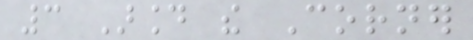3 Around the Corner
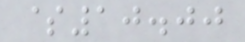$10.00
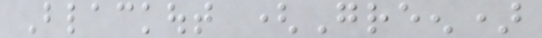Blackout (Green)
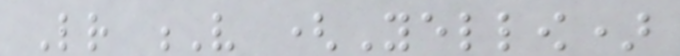Letter V (Yellow)
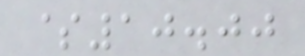$10.00
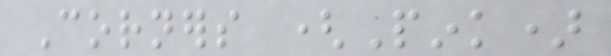Corners (Pink)
